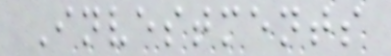Investments
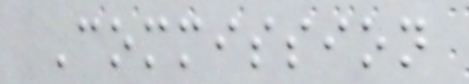Commission
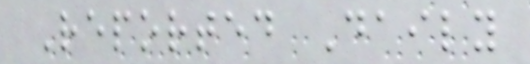Reported Daily
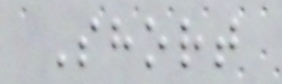Short
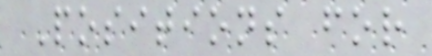Positions for
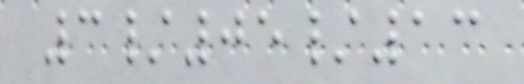3/05/13
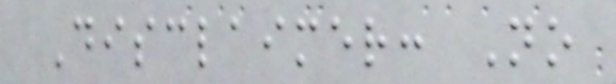Disclaimer: No
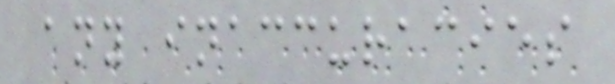any inaccuracies
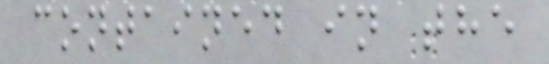contained in the
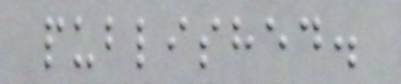published.
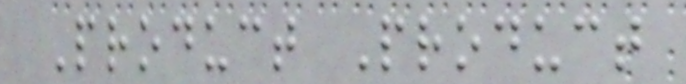Product Product
